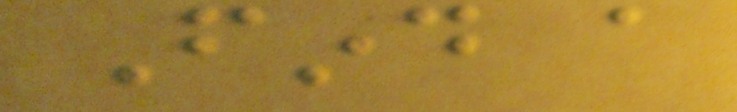Find a
